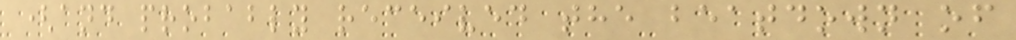(and probably received the beatdown of
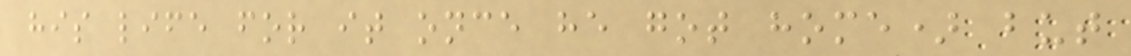his life for it once he got home) but
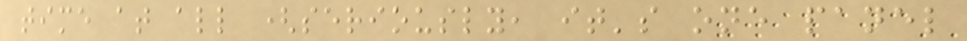time at all (seriously, it's one panel
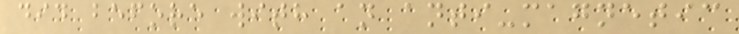did before with an anti-magnetic
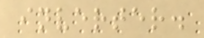inverter.
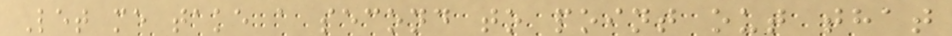Let me take a second to point out that
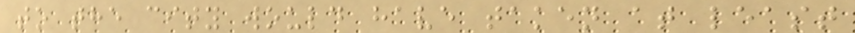to the city would have taken at least
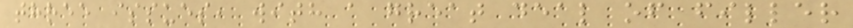three issues, with a great deal of filler
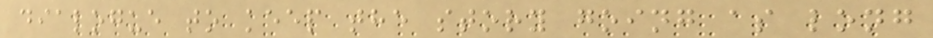dialogue to keep the story going as long
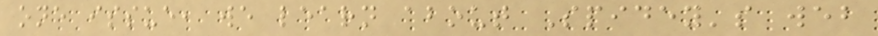one issue, we learn about Spidey's web
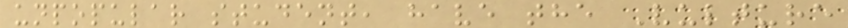unpopular student, have the Vulture
